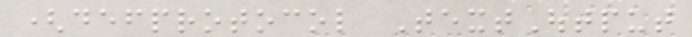(defprotocol TextOutput
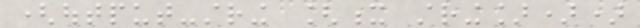(output-string [x string]))
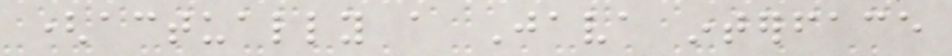(actually a Java interface
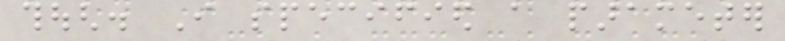though. I specified a parameter
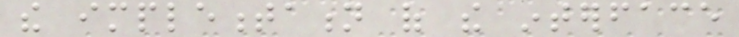the implementation of the interface
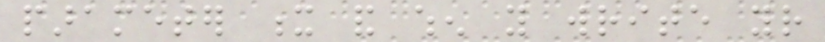parameter x and when you write your
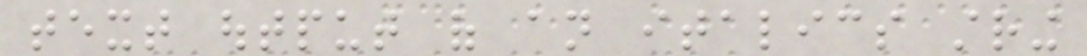text output of an italics string
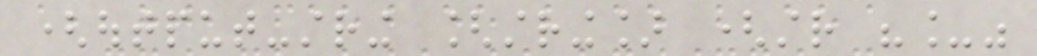(output-string [string] (str "_"
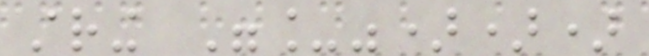string "_")))
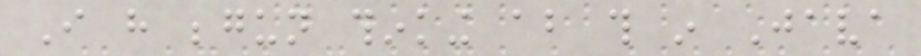I have begun thinking about this in Java
